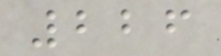226
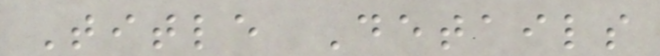Title Details
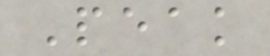Peak
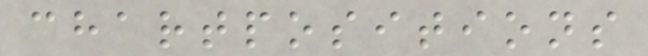chartpositions
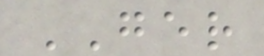GER
